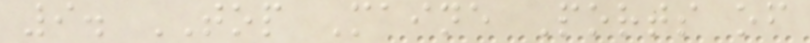9. TOP Maine Ports of
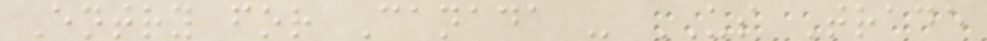Entry for Canada - US Trade
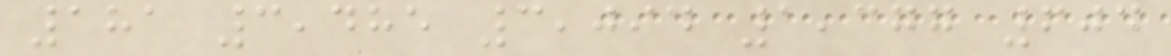181 3,485 3,094 1,377 604
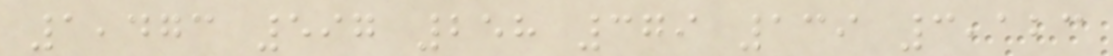1,473 597 258 379 139 3,123
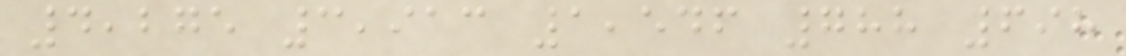4,275 3,913 1,546 788 698
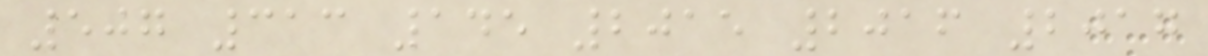507 313 145 2015 2016 2017
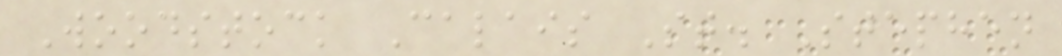Woodstock Calais St. Stephen
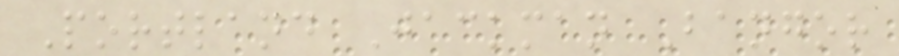Portland Jackman Bangor
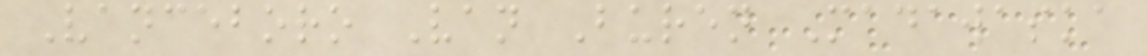Vanceboro Van Buren Madawaska
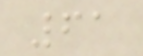61
